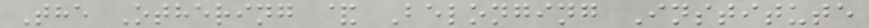The Othering & Belonging Institute
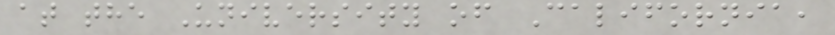at the University of California,
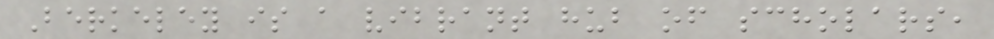Berkeley is a vibrant hub of scholars,
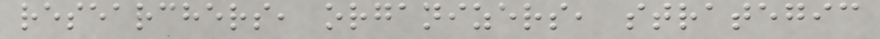researchers, organizers, strategic
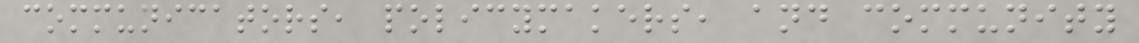communicators, policymakers, and community
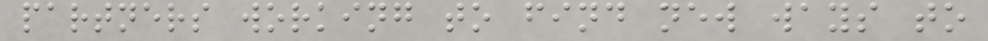partners working to find new ways to
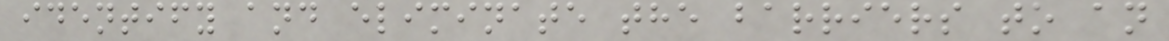identify and eliminate the barriers to an
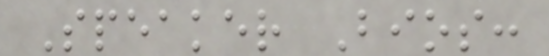Speaker Bios:
